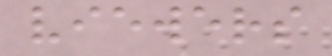viewers
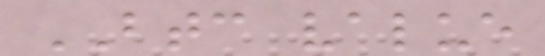BTC value
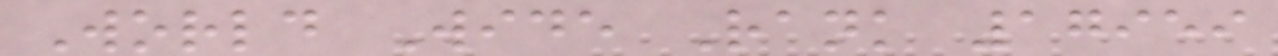World Wide Rank 17959
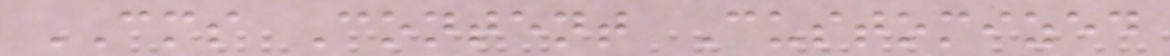CMS Content Customized
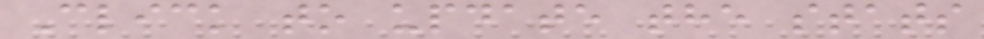Click to update the stats
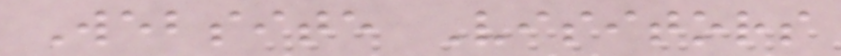Website Visitors
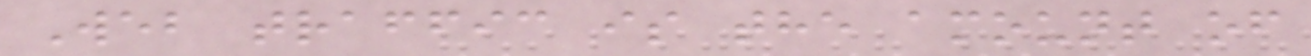Web traffic is the amount of
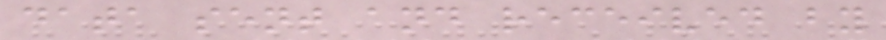data sent and received by
